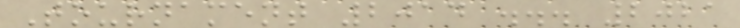Tournament 2014 ... 2021
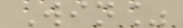Win%
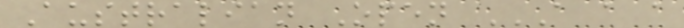Australian Open A A A
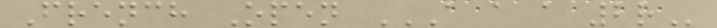French Open A A A 2R
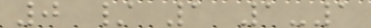0 / 1 1-1
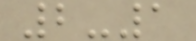2-1
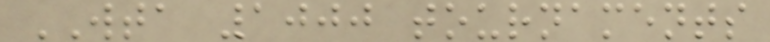WTA 1000 tournaments
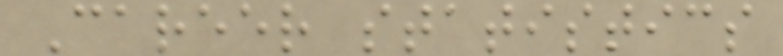Career statistics
